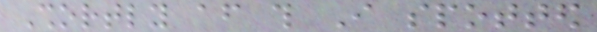Shortly after this I spotted
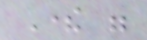There were
